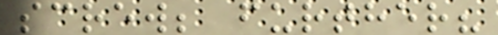screw; further?
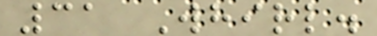31 Whirl.
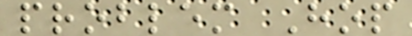problem Hop
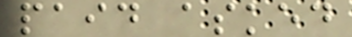paid asked
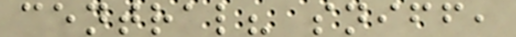central? sniff,
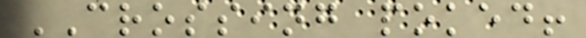CROSSING poked!
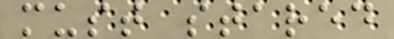must stared
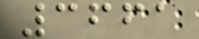3661
